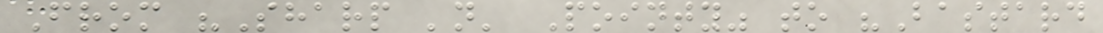From "Sharp 'n' Pointy" to "Bastard
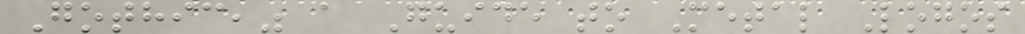Gothic," a Guide to Metal Logos
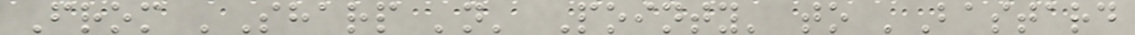From 'Sharp 'n' Pointy' to 'Bastard
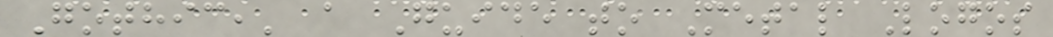Gothic,' a Guide to Metal Logos
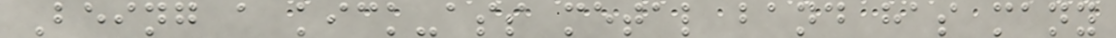Being a kick-ass metal band has many
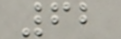62
